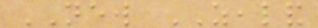NEW ZEALAND
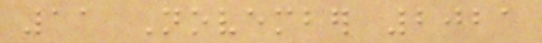11 November 2021
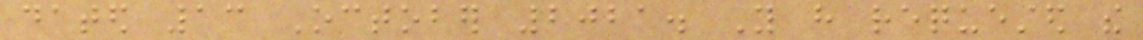dated 13 October 2021. You have requested the
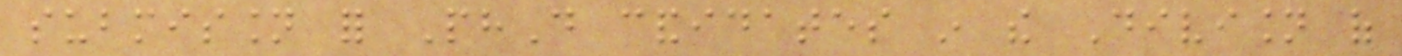submission for PhD candidates in the Division of
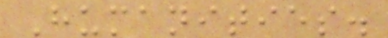Humanities.
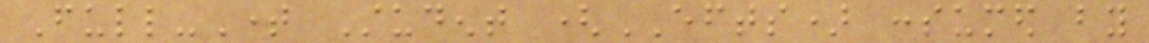Full-Time Student (EFTS) consumed by
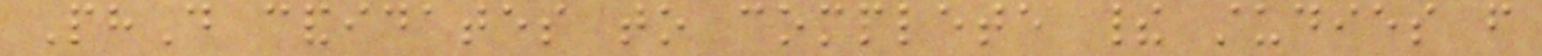PhD candidates to complete their studies from
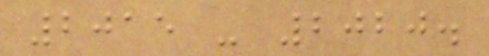2015 - 2020.
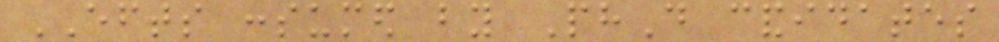EFTS consumed by PhD candidates
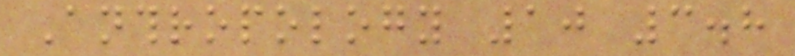Anthropology 10 3.8
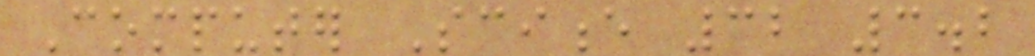Computer Science 32 3.2
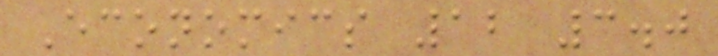Economics 12 3.0
